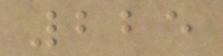225
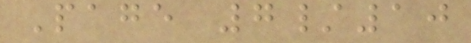Page 7/10
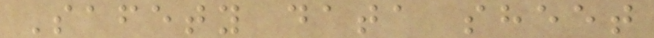Safety data sheet
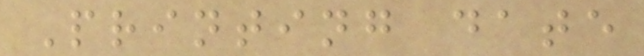Printing date
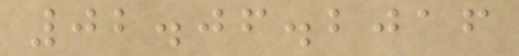02.06.2016
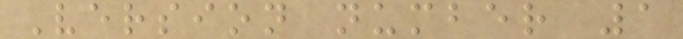Version number 1
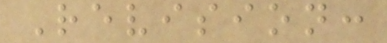Revision:
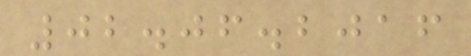02.06.2016
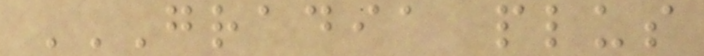GRADIA PLUS
